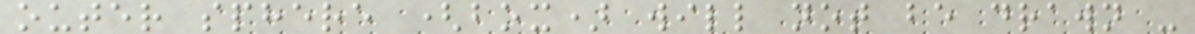outer sphere (box) will not be drawn -
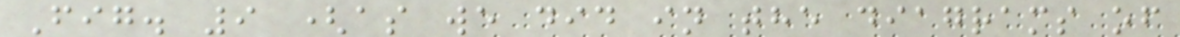Fig. 9 (as we did in the diagrams of
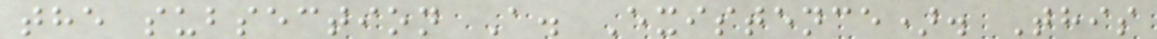the subsection A. Existence). This
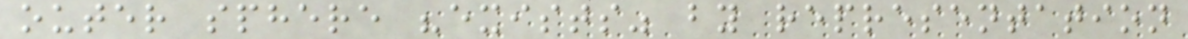outer sphere "exists" by representation
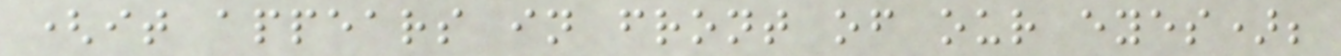(it appears in front of our eyes);
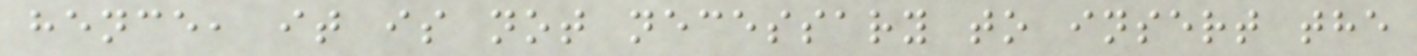hence, it is not necessary to insert the
